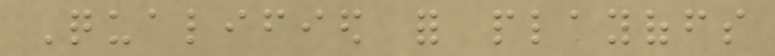Qualified for playoffs
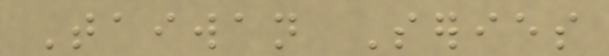Taiwan Series
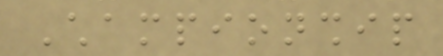Championship
